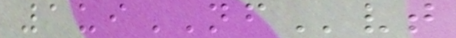1uiNFvt
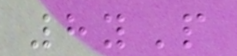8yP
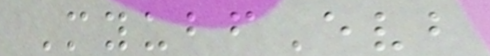MyubfEvb
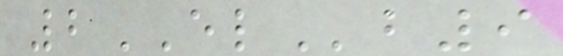2ELb9
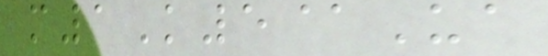m1K5@Ua
